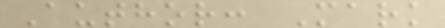Author: Mark
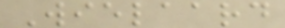Wielaard
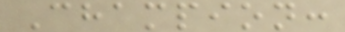Champion:
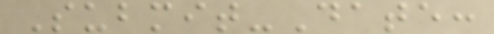Submit-Date:
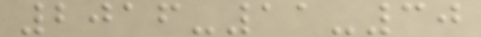2016-11-30
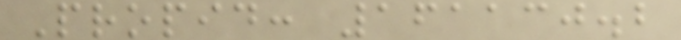Propid: 161130.2
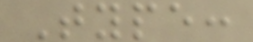Type:
